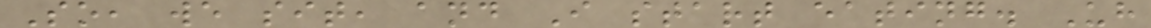So, we sit, and I start eating. Uh
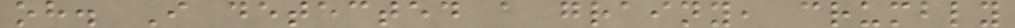oh. I detected a grainy, crumbly
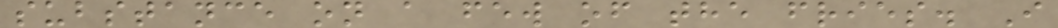substance on a few of the fries. I
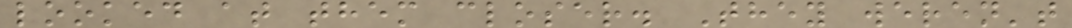looked at them closer. They weren't
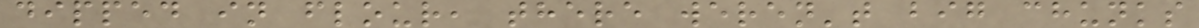dipped in flour, there weren't big chunks
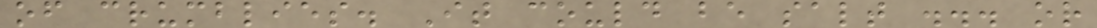of crumblies. It could be salt ... or
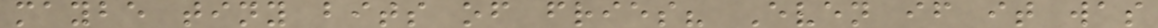maybe tiny bits of fries? Even if it was
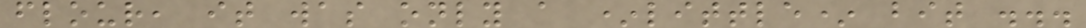flour, it was only a *little* bit ...
